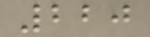220
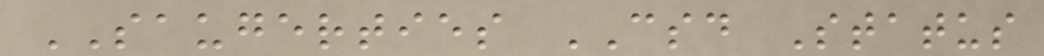SAUGERTIES CSD Status
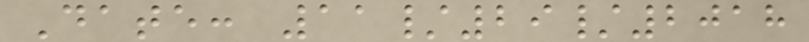Date: 11/29/2018
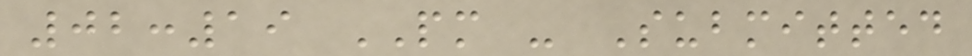02:19 PM - Submitted
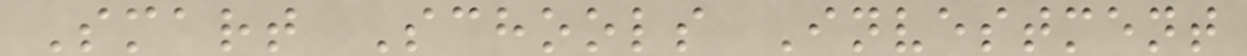Smart Schools Investment
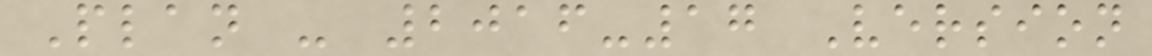Plan - 2016-17 Version
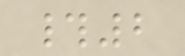#2
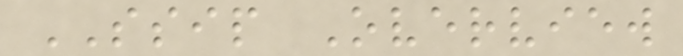SSIP Overview
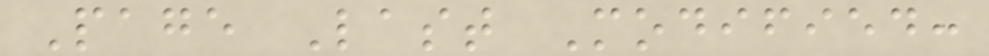Page Last Modified:
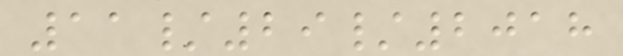11/29/2018
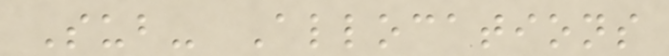Sub- Allocations
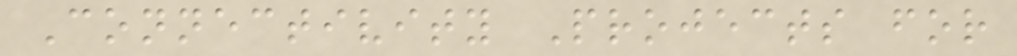Connectivity Projects for
